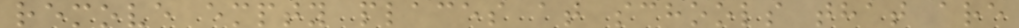remove empty places at schools that are
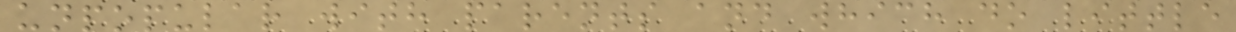unpopular with parents and which do little
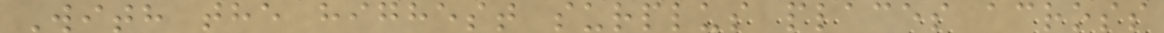With the highest surplus places across
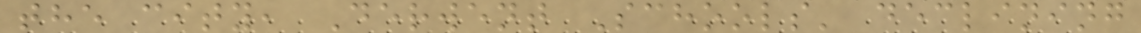the city, Derwent Schools' declining
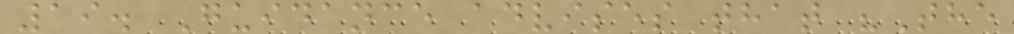19. Guidance advises that "The
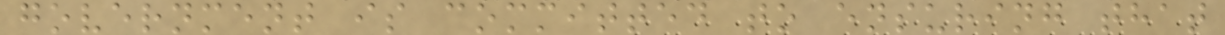government is committed to ensuring that
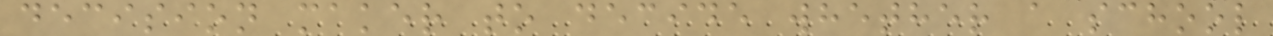decision maker to decide whether a school
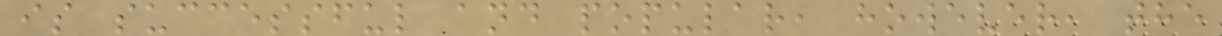is successful and popular, however, the
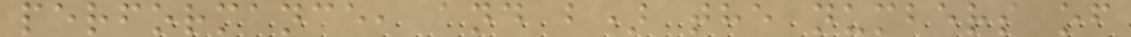performance, and b) the numbers of
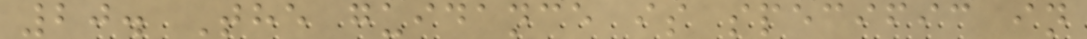20. The guidance is specific in
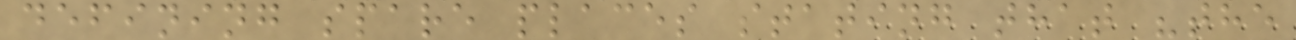defining spare places stating that "the
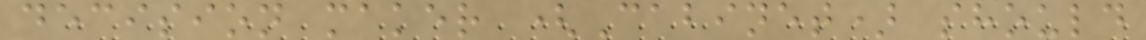decision maker (Cabinet) should
